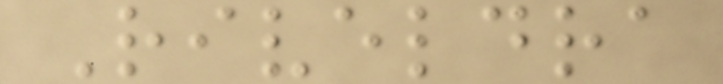Riveldra
